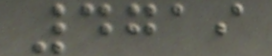4719
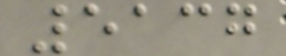5137
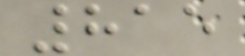815
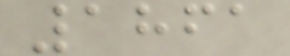1861
